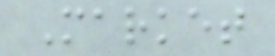Market
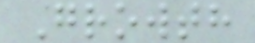Growth
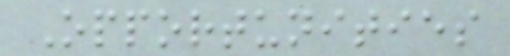Opportunities
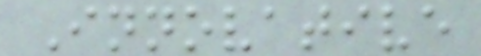Innovative
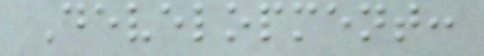Development:
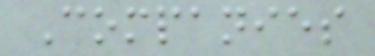Companies
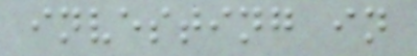investing in
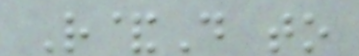R&D to
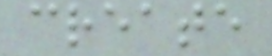create
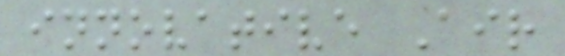innovative Air
